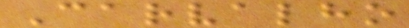Carvalho
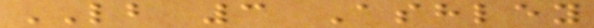LB 3 Ashley
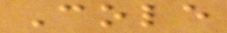Cole
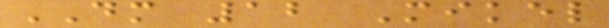DM 12 Mikel
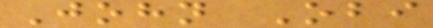John Obi
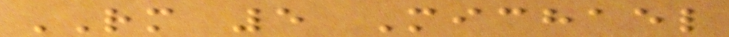RM 5 Michael
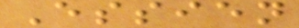Essien
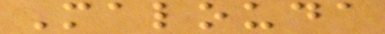Malouda
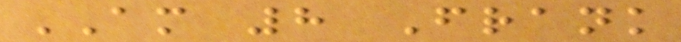AM 8 Frank
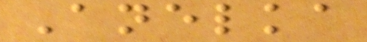Anelka
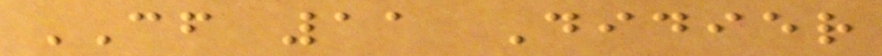CF 11 Didier
